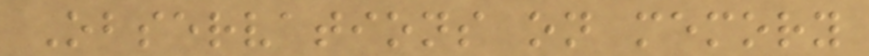Observations on memory
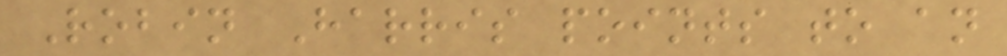Robin Harris points to an
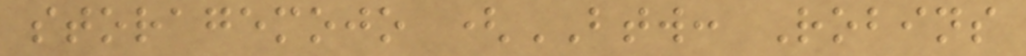storagemojo (BTW: Robins
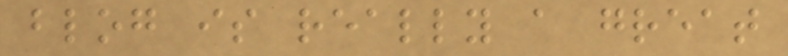blog is really a great
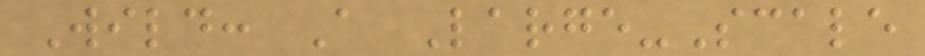Wild: A Large-Scale
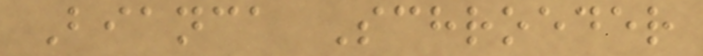Bianca Schroeder
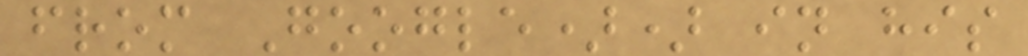from Google)) in his
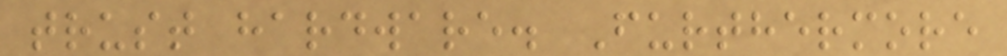trust hardware. Furthermore
